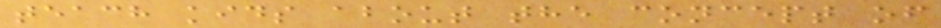teach kids about the concept of
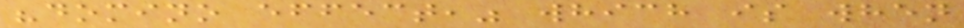"domino effect," which is when
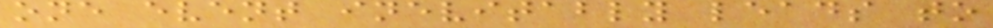one event inevitably leads to
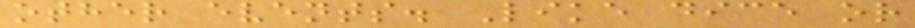other events. Like dice or
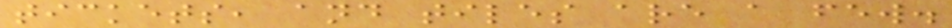tickets, and tiles are a few.
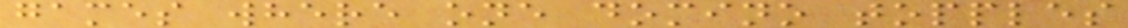games where one domino topples
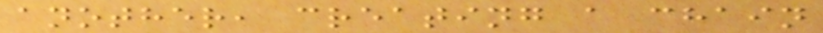another, creating a chain
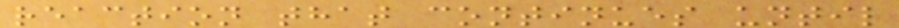reaction that continues until
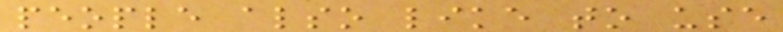people also like to use
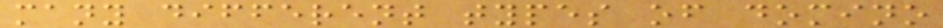many different types of domino
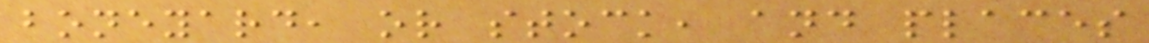boneyard, or stock, and places
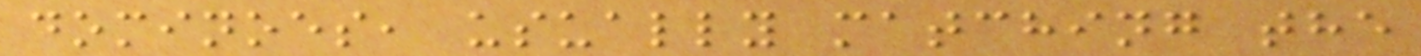dominoes, usually matching the
